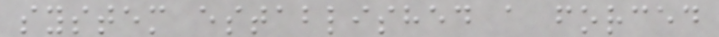system established a forced
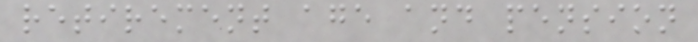retirement age and pension
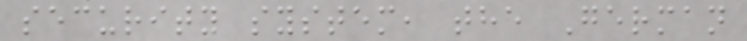security system, the German
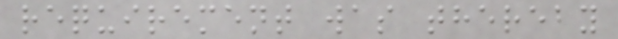requirement was thereby
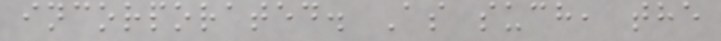incorporated. As such, the
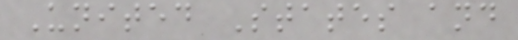United States and
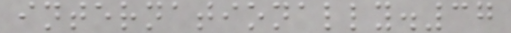internationally.37
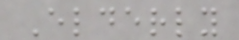Elderly
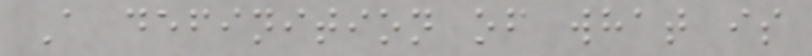A definition of what is
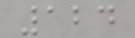124
